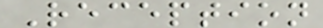Reception
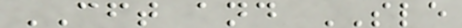CFT and SLE
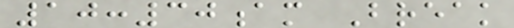10:30am Break
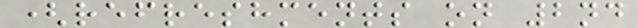(refreshments on 2nd
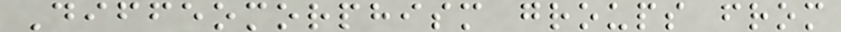Diffeomorphism groups from
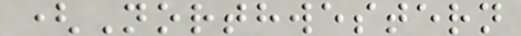(Northwestern
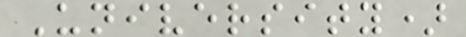University)
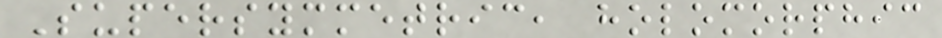Supersymmetric, holomorphic
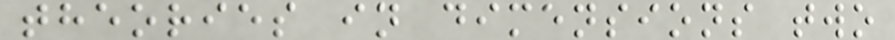theories in dimensions two
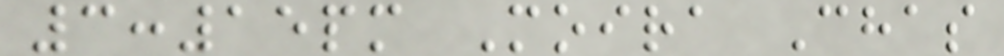3:15pm Moira Chas
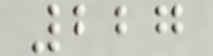227
